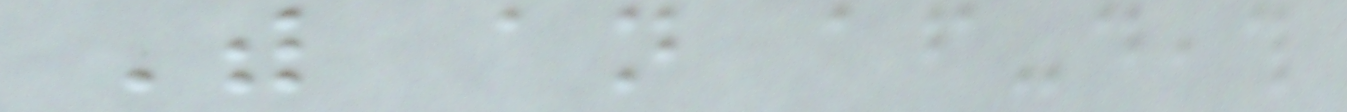With an after-death
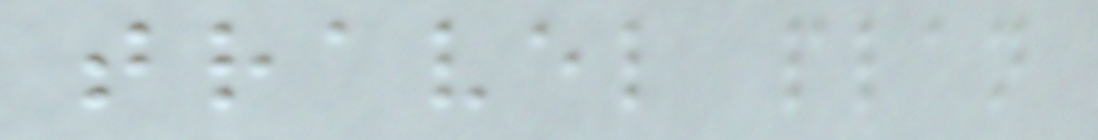travel plan
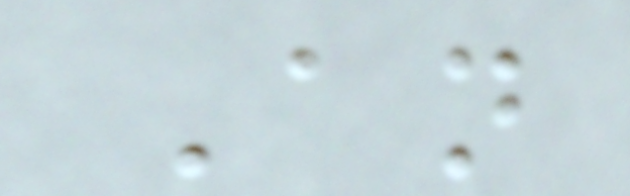An
